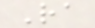Ra
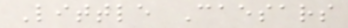Little Caesars
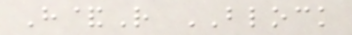H&R BLOCK
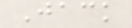Jack
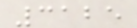3125
